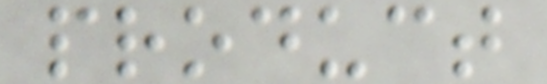product
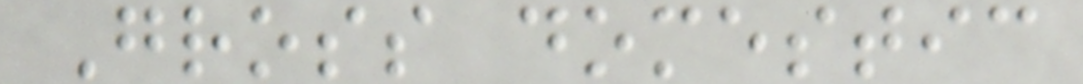Gross domestic
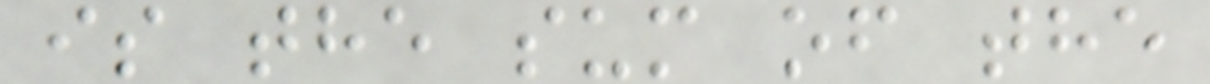is the sum of the
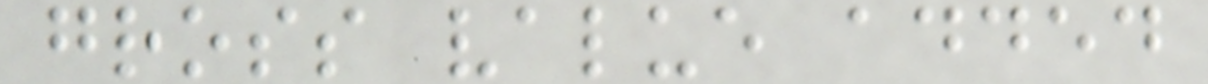gross value added
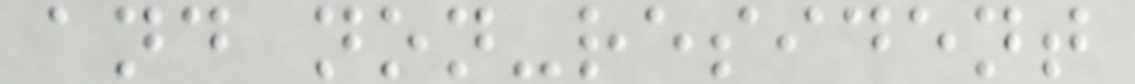and non-resident
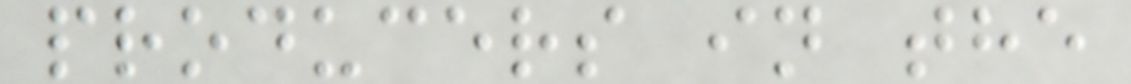producers in the
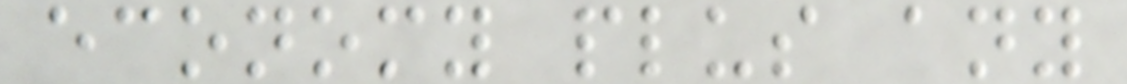economy plus any
